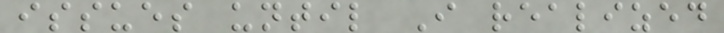issues until I realized
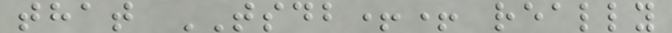that TSDB++ really
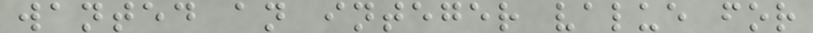wanted an integer value for
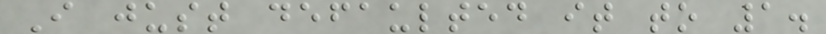I just defaulted it to 1.
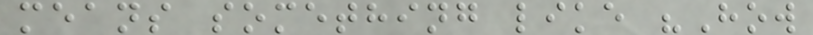means something like "How
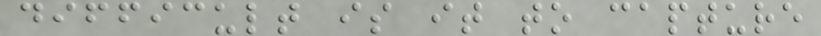difficult is it to capture
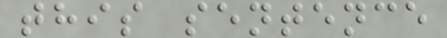this sentence
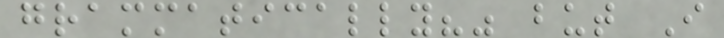grammatically?" but I
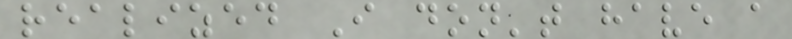realized I don't have a
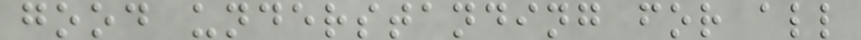good understanding for all
